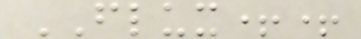FLUX++
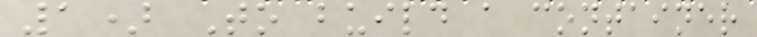1) To build a container
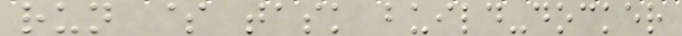run $ task build-docker
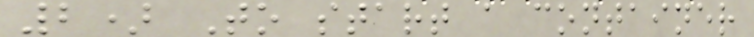2) To start a container
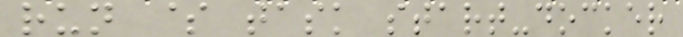run $ task start-docker
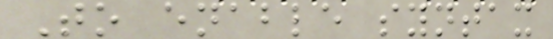To enable syntax
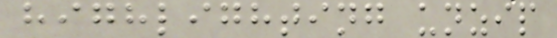highlighting unzip
